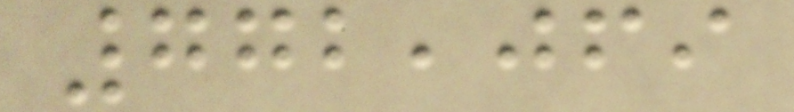772,069
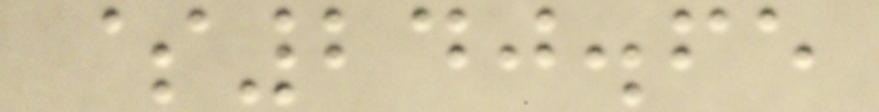$240.65
